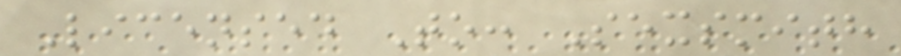Licensed To: Sexsmith
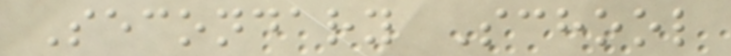Secondary School
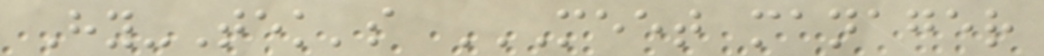Hy-Tek's MEET MANAGER
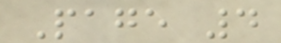Page 4
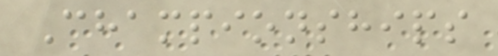Championships
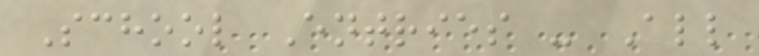School Entries - All
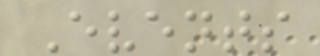Events
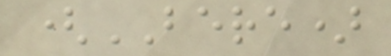(BERE)
